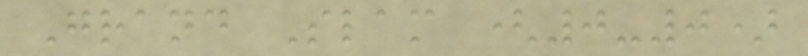Grand Slam (0-0)
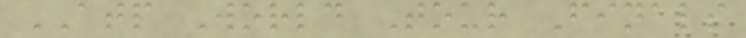ATP World Tour Finals
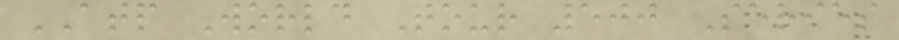ATP World Tour 500 Series
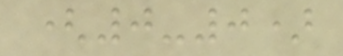(0-0)
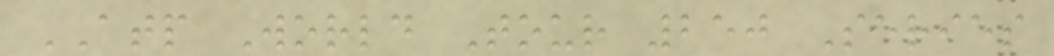ATP World Tour 250 Series
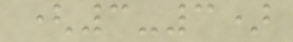(3-3)
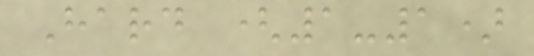Hard (1-1)
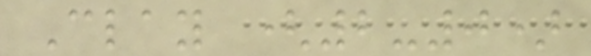Clay (2-0)
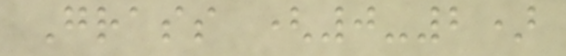Grass (0-2)
